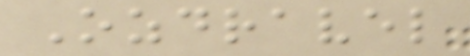Ozdravel
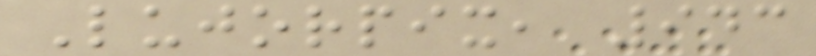Lujorpix, 943
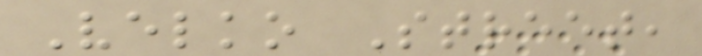Velko Street,
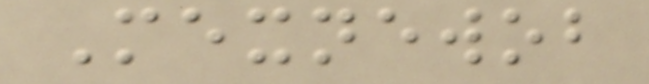Mexnewob
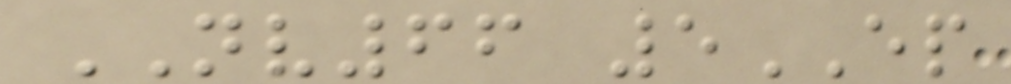NV66 5EP
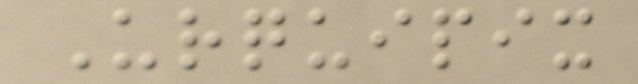Urquipix
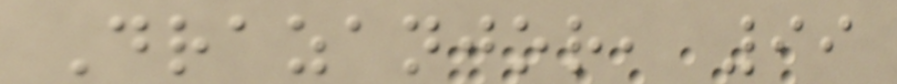Drazanjor, 99
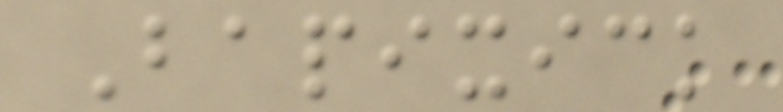Bapixick
